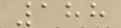188
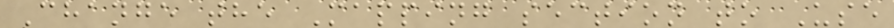Change the Mapping section to Use
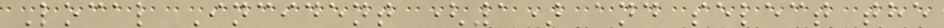Local Incident (1) and select the
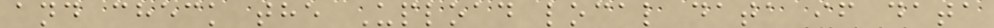and check the Upload local data if data
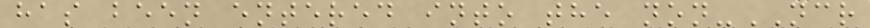has been entered into the non-NCR
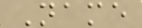Name
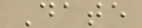Date
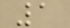1
